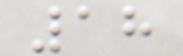18
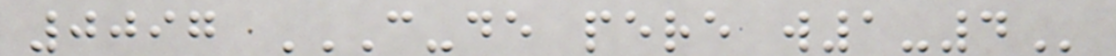0097 C-DE PERE W1-4
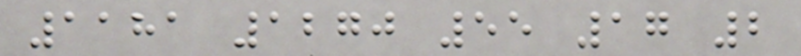1181 1270 55 17 2
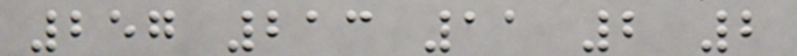257 213 11 2 2
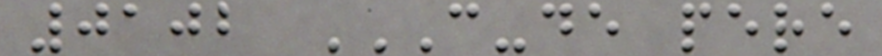0102 C-DE PERE
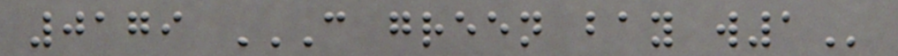0179 C GREEN BAY W1
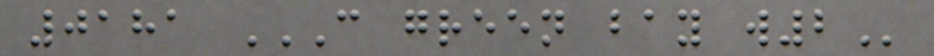0181 C GREEN BAY W2
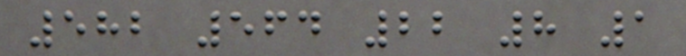582 564 22 8 1
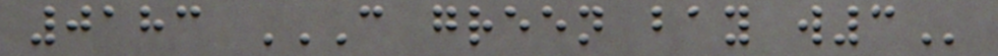0183 C GREEN BAY W3
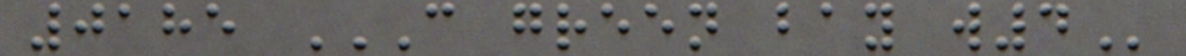0185 C GREEN BAY W4
